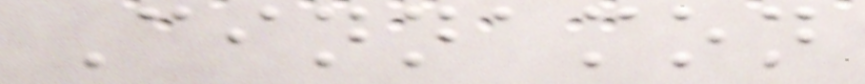Cinnamon
